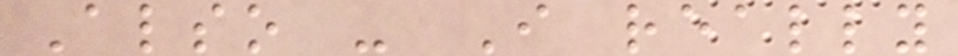Also - I really
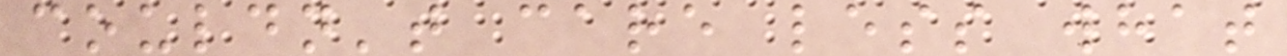couldn't care less what
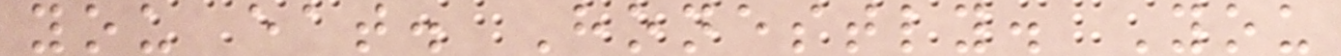you eat. Honestly. You
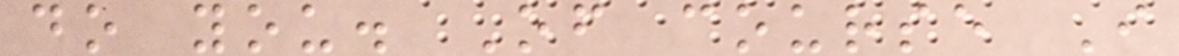do you. Of course I
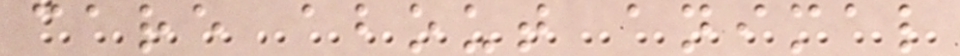care about animal
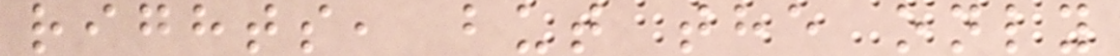rights, but the only
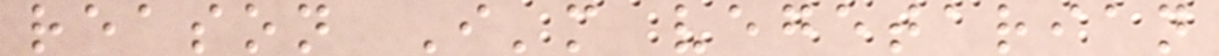reason I'm vegetarian
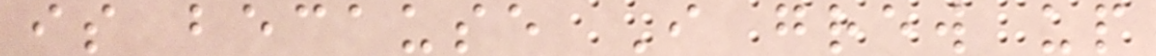is because I grew up
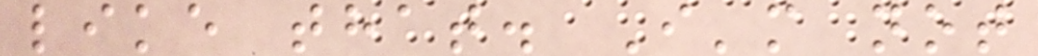like that. I'm not
